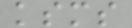ksms
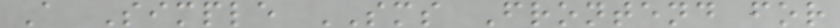A Simple SMS Frontend for
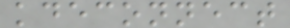kdeconnect
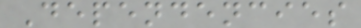Dependencies
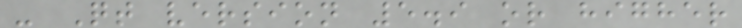- Qt version 5.9 or higher
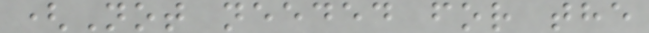(Not needed for the
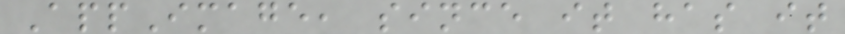AppImage, since it has it
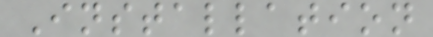Installation
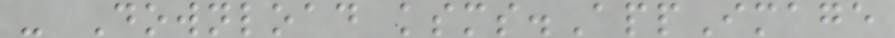- Download ksms.AppImage
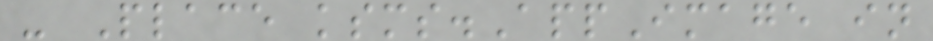- Place ksms.AppImage in
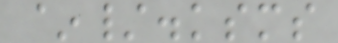~/.ksms
